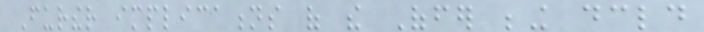Further implications of the Offer being declared
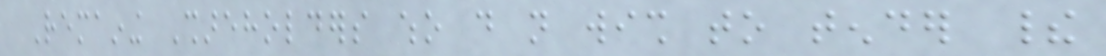Remaining Shareholders who do not wish to tender their
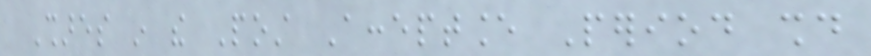Shares in the Post Acceptance Period should
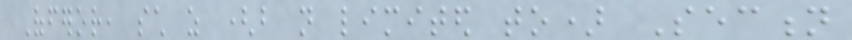Offeror, such as (but not limited to) Section
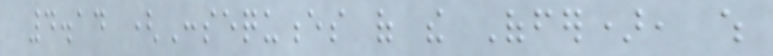4.14 (Consequences of the Offer), which
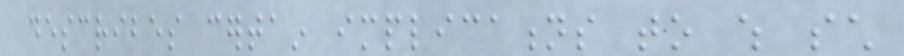describes certain implications to which such
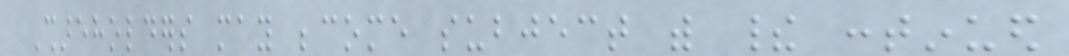Shareholders may become subject with their continued
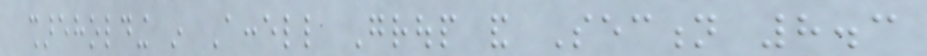shareholding in Accell Group and Section 8.3
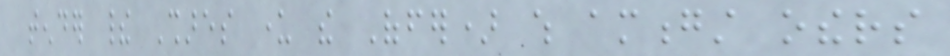tender their Shares under the Offer) which amongst others
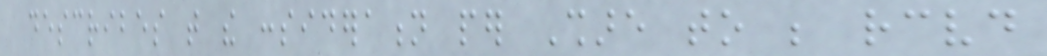describes that the consideration per Share to be received
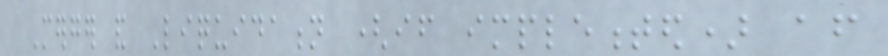Merger and Liquidation (if implemented) after
